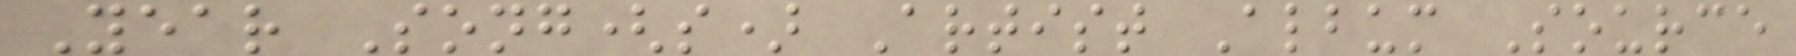Year Song(s) Artist Album Source
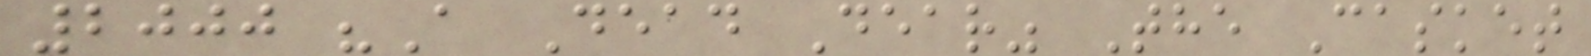2000 "A Dead Dear" The Casket
